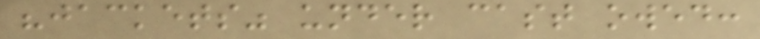"jackets" under cast owed:
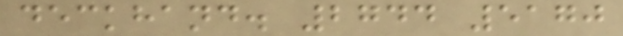deckhand. 2744 5170
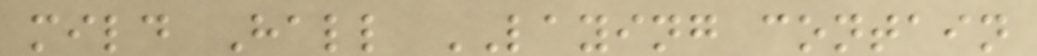mild Hall LAYING contain
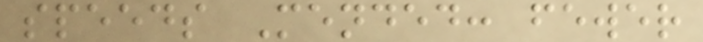speeds Mended: fewer
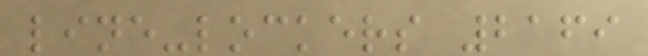line-lockers 2169
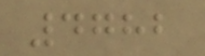4782
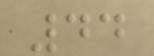44
